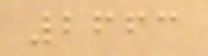2663
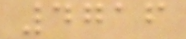4716
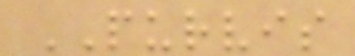PURVIS
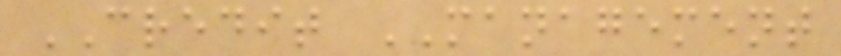CREDIT MANAGEMENT
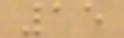15
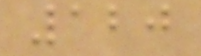120
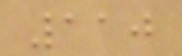110
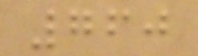760
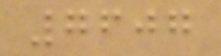7607
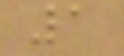1
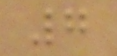7
